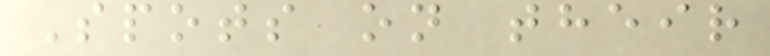Spots on their
